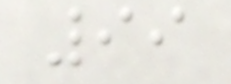99
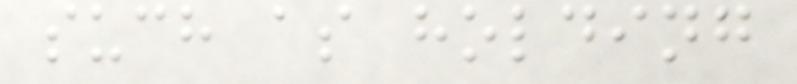such as holding
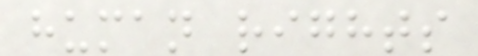human rights
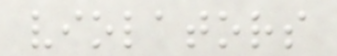violators
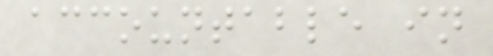accountable in
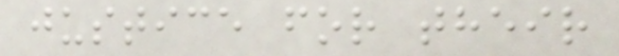justice for their
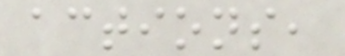actions,
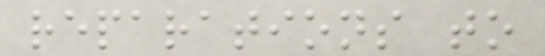reparations to
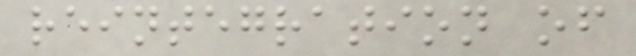reintegration of
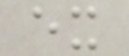ex
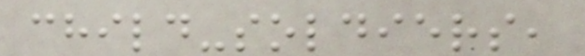child-soldiers,
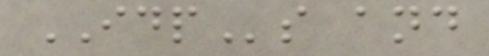IDPs and
